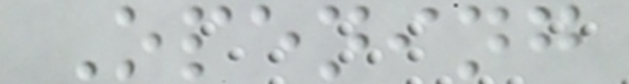Opening
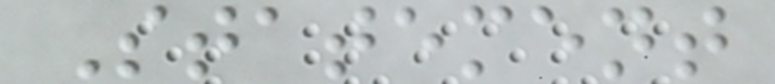Statement
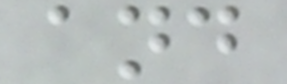and
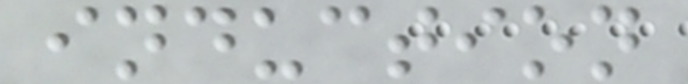induction
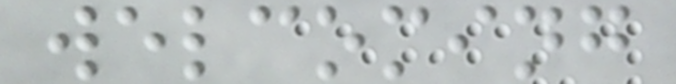welcoming
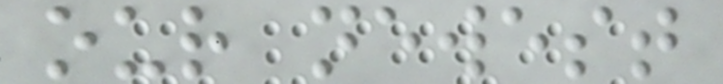our newest
